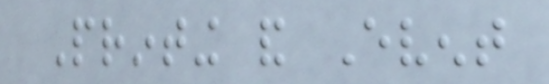Printing and Event
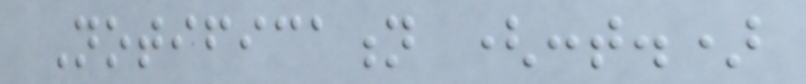Notification (cont.)
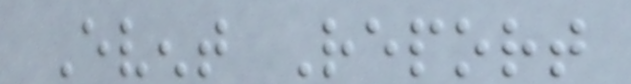Event Report
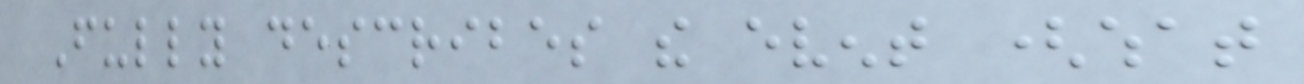Fully describes the event (what
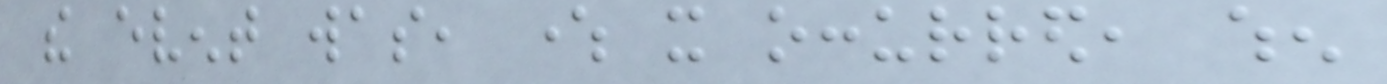the event was, where it occurred, when
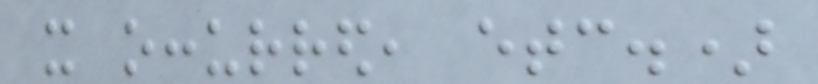it occurred, etc.)
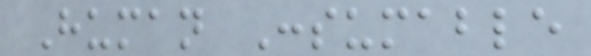Human Consumable
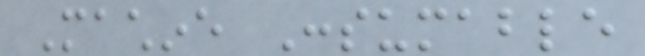Machine Consumable
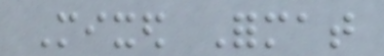Mixed Format
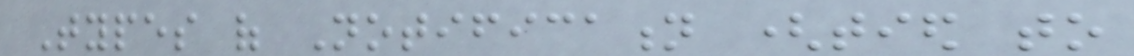Types of Notification (tied to
